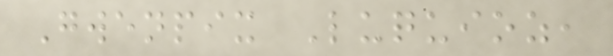Gwenpix Luquioz,
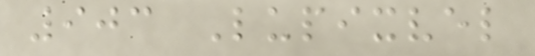903 Lupixvel
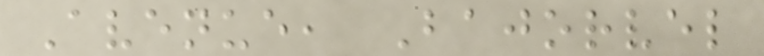Avenue, Bajorvel
